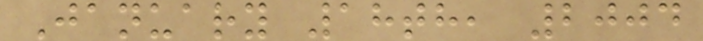January 18th, 2004
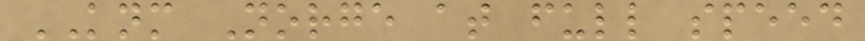KNM Norge at full speed
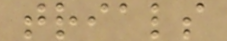trials
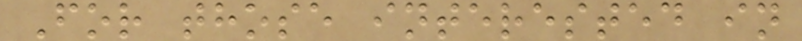For those interested in
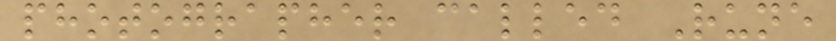photographer called Rune
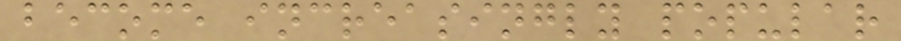become increasingly popular
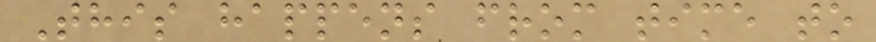This happens from time to
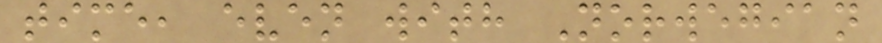time, even with Norwegian
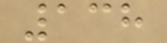138
